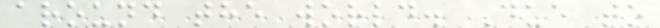around the world. Due to
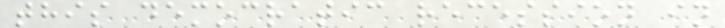this democratic recession in
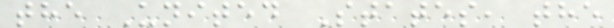the United States, the
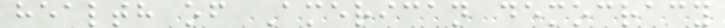health of American democracy
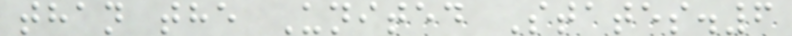than the United States.6
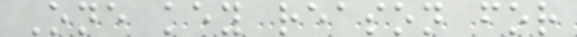One key reason for
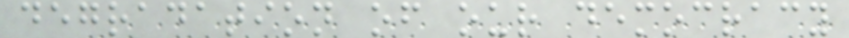degradation of our democracy
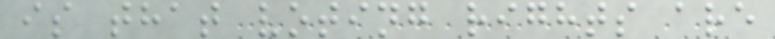is that voting rights are
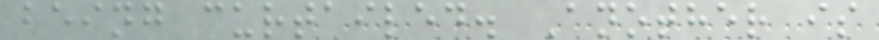being curtailed. Another is
